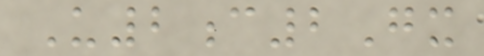U2c2Gx
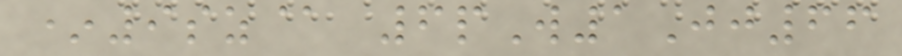*9sz@ 6pW1Jj66
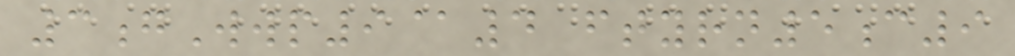3gWwp9@4 ftyrn5c9
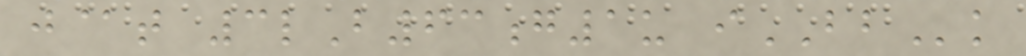j@t 3lB63g1u iBBk
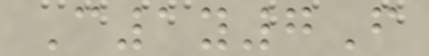C1y7F
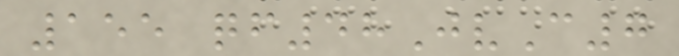155 qf48JvC7
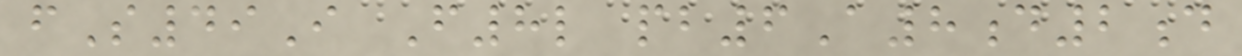fS49I F8l pb6A8d2d
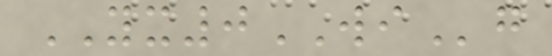YX0WIg
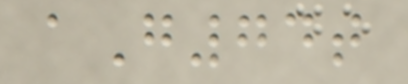aG74t
